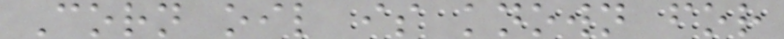Corn oil is known for
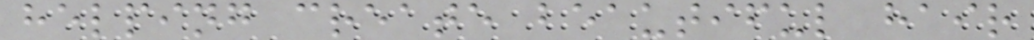helping create beautiful hair
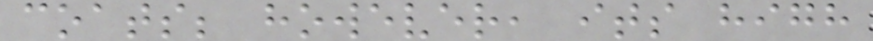coats; however, its high
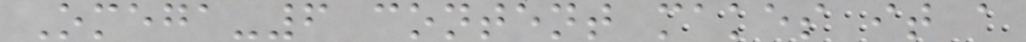Omega-6 content makes it a
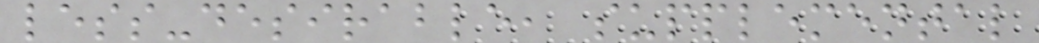less-desirable, supplemental
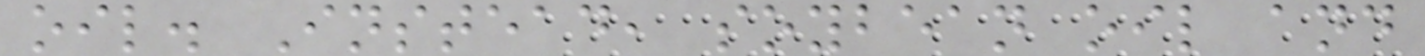oil. Instead, soybean oil and
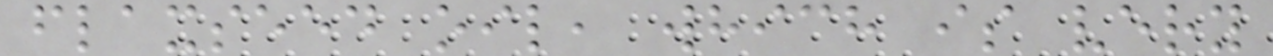flaxseed oil, which is very
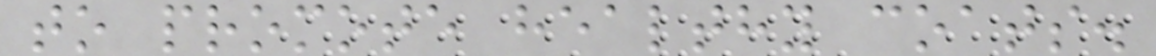to promote healthy coats.
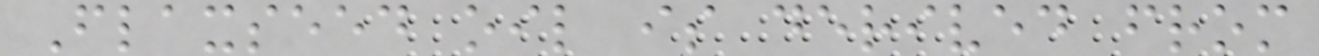Flaxseed oil is derived from
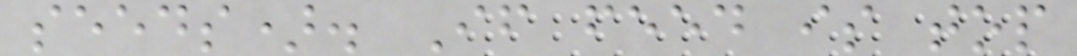seeds). If feed is top
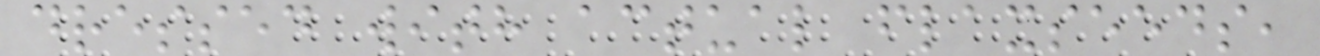dressed with actual flaxseeds,
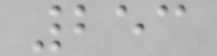253
